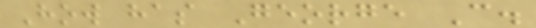How has George C.
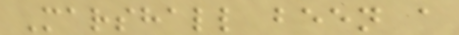Marshall been a
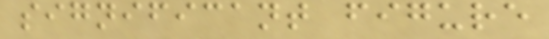significant figure
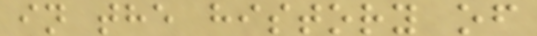in the history of
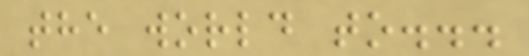the world to...
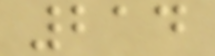214
